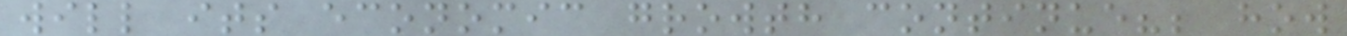will its economic growth continue?; how
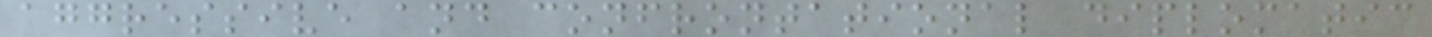aggressive and confrontational diplomatic
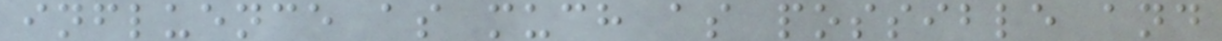influence as much as possible and
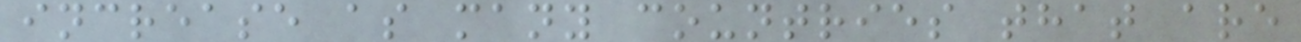increase as many countries that are
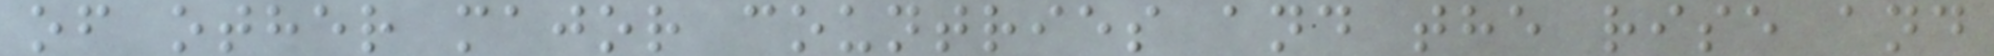of other major countries and the rise and
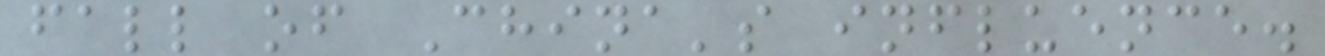fall of China's influence.
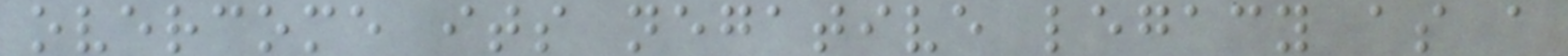overcome its negative legacy as a
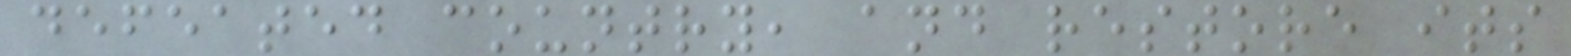defeated country, and restore its
